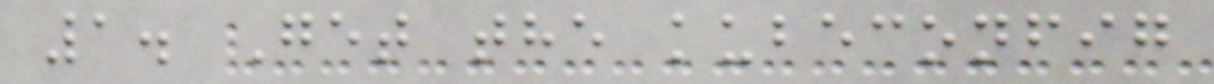1. Get the kubeconfig
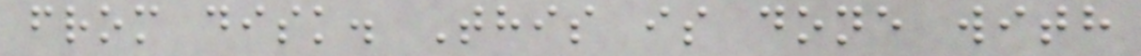from disk. This is done with
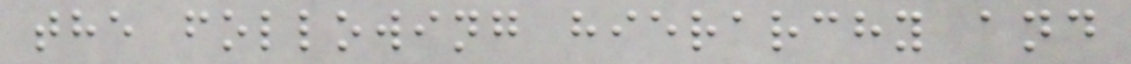the following hierarchy and
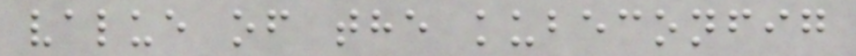value of the kubeconfig
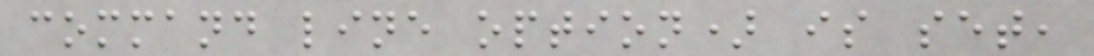command line option) is set,
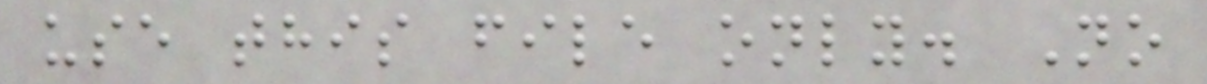use this file only. No
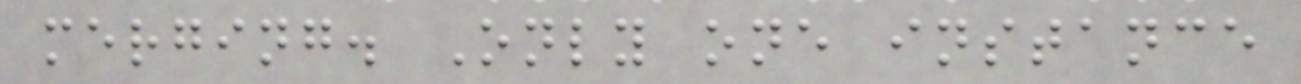merging. Only one instance
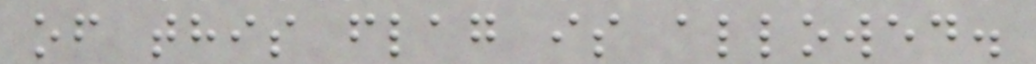of this flag is allowed.
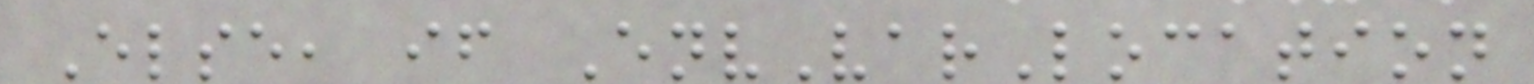Else, if EnvVarLocation
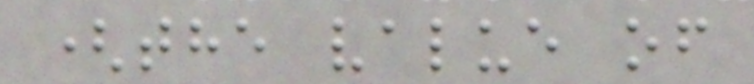(the value of
